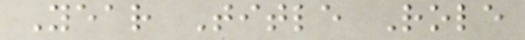Year Title Role
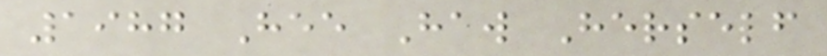1987 Hee Haw Herself
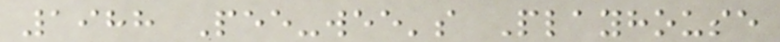1988 Pee-wee's Playhouse
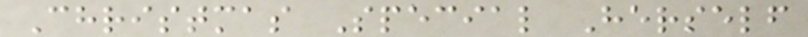Christmas Special Herself
